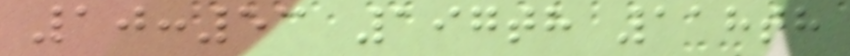10:53 197th 118th
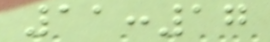11:17
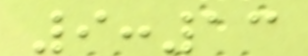9:13
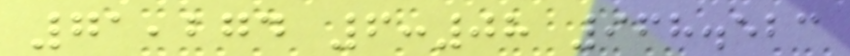71,274 6:08 968.523
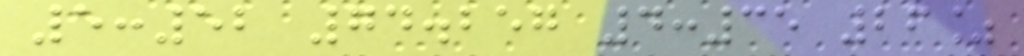5:52 74.257 4:35 26%
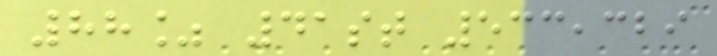88% 41st 533,329
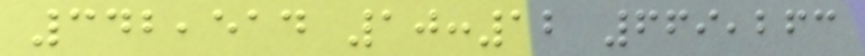342,514 10:12 669,263
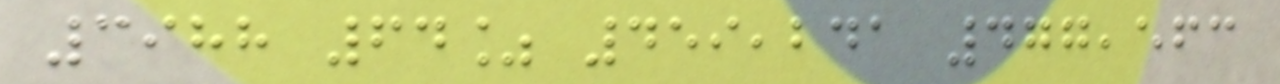3988 64% 459,241 477,563
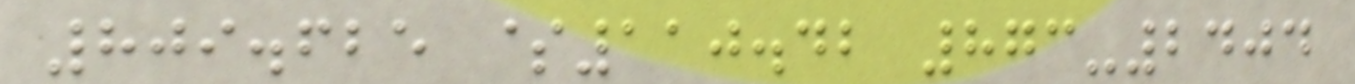809.625 $110.42 873-2404
